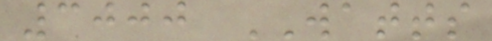3000 WATTS
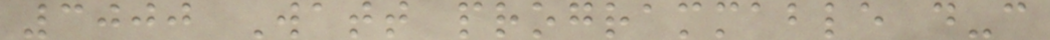3000 Watt programmable d-c
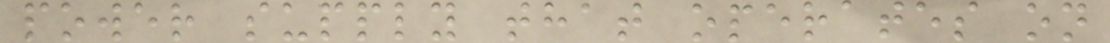power supply that operates on
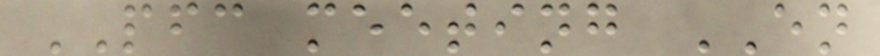PFC meeting EN
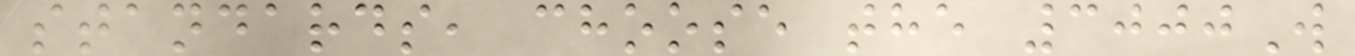standards, choose the 3000W
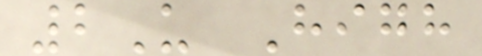2U High
